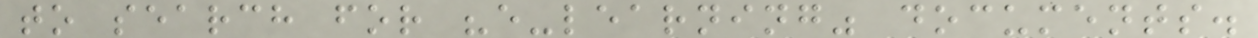to search for "e-learning" documents.
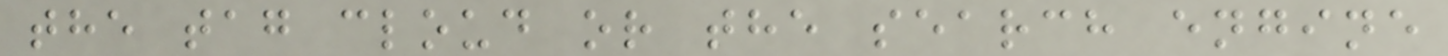the tag cloud or the search engine
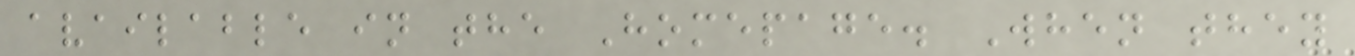available in the Homepage. When they
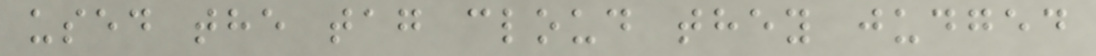used the tag cloud they judged
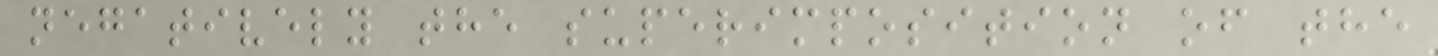negatively the superimposition of the
